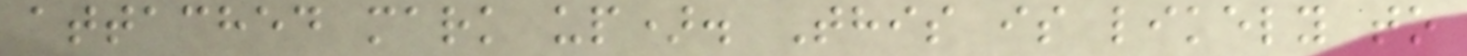attached mark up). This is likely to
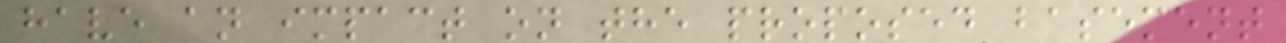have an impact on the proposed basement
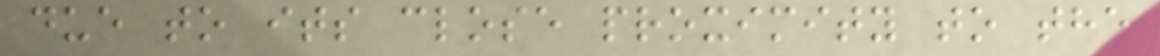due to its close proximity to the
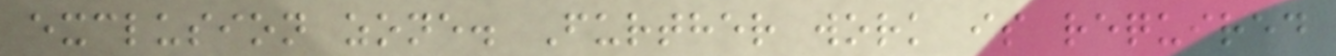exclusion zone. Further work is required
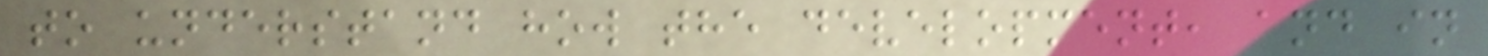to understand how the development, and in
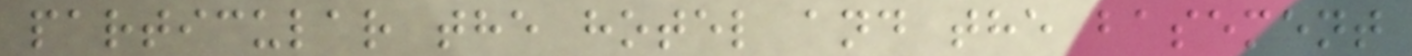particular the hotel and the basement
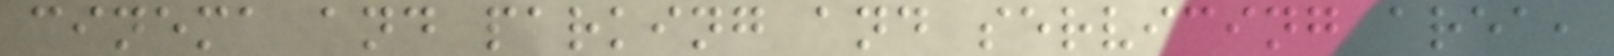cinema and parking and servicing area,
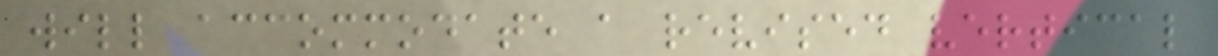will accommodate a revised vertical
